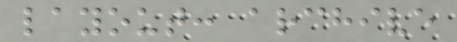layout: archive
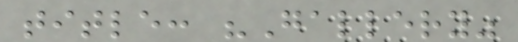title: "Gallery"
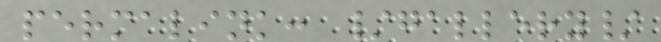permalink: /gallery/
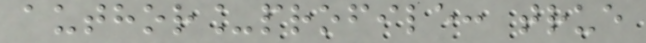author_profile: true
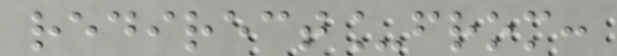redirect_from:
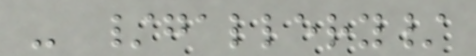- /gallery/
